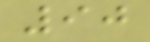90
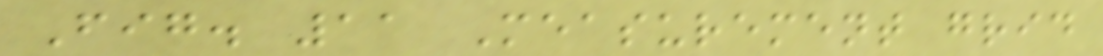Fig. 11 Measurement grid
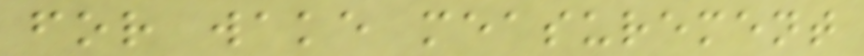for wake measurement
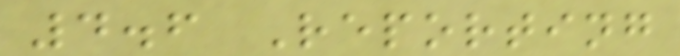4.6 Reporting
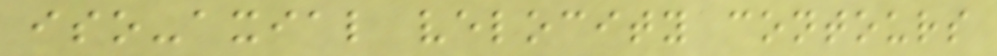iso-axial velocity contours
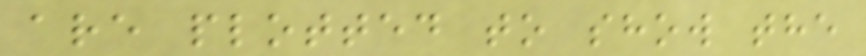are plotted to show the
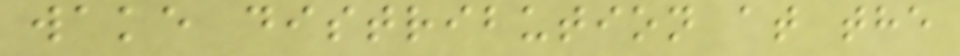wake distribution at the
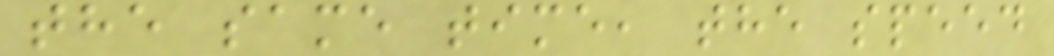the same time, the speed
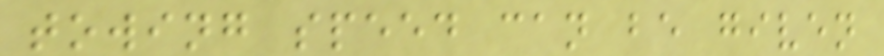towing speed can be given
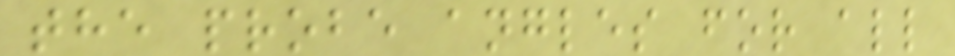the probe angles for all
